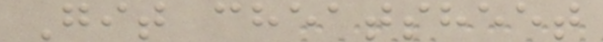Git cheatsheet
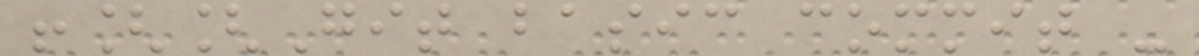![[Git basic commit -
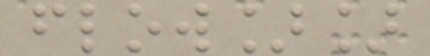flow]]
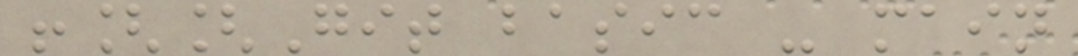![[Git basic - main
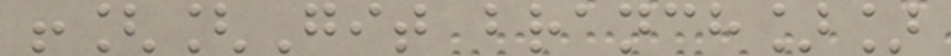![[Git branch]]
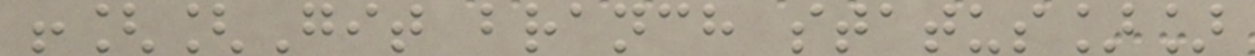![[Git branch status]]
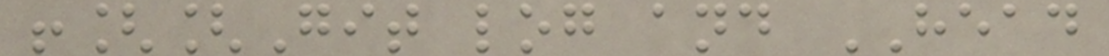![[Git log and HEAD
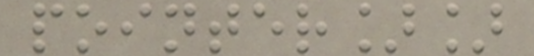pointer]]
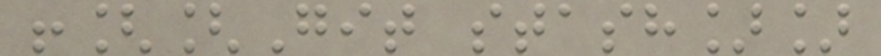![[Git stash]]
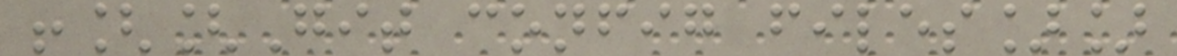![[Git config files]]
